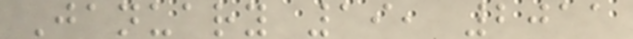January 19, 2011
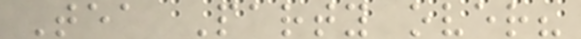Tea Party over?
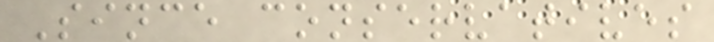Since conservatives
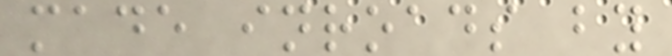made inroads by
